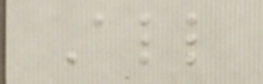All
